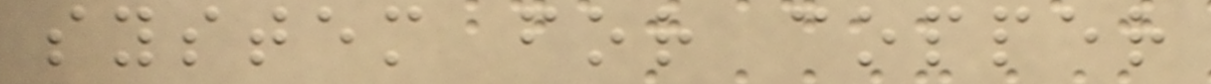system for copper
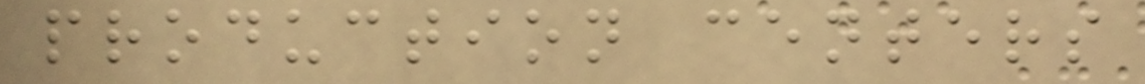production centers
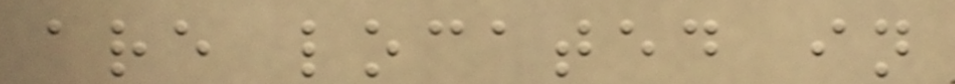are located in
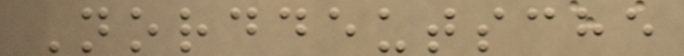Norddeutsche
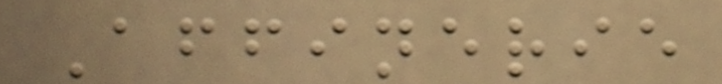Affinerie
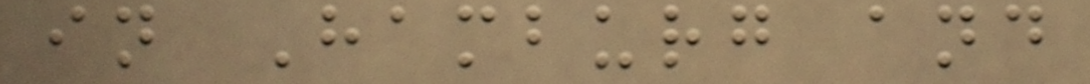in Hamburg and
